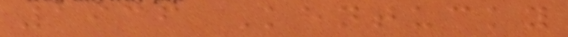1936 Kentucky
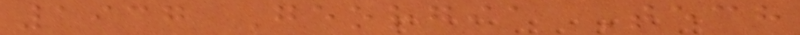1937 Georgia Tech
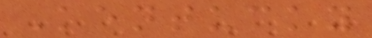Kentucky
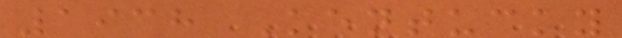1938 Kentucky
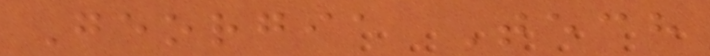Georgia Tech
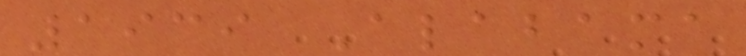1939 Alabama
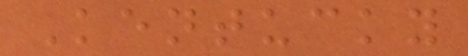Kentucky
